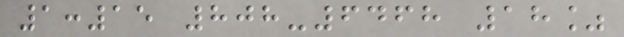1:15 808-6468 18%
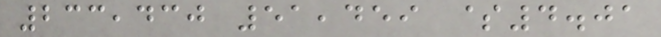233,430 51,459 $4.01
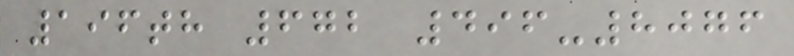196th 672 496-8076
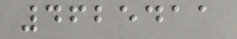4625411
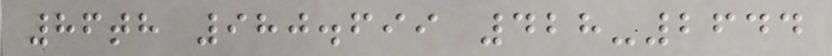86th 980.699 428-2644
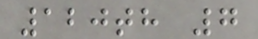120th 7
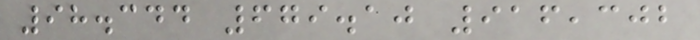98.344 679.10 916,302
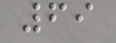69
